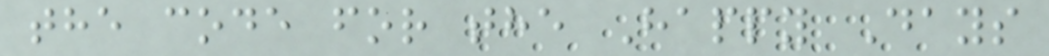the code for the Happy Days
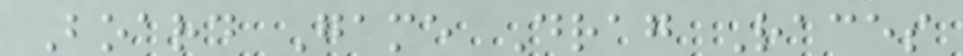Board Game Drag Races
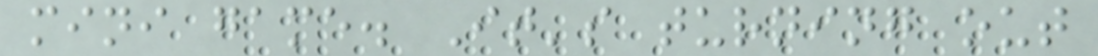mini game. It's turning out
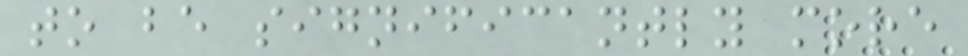to be significantly more
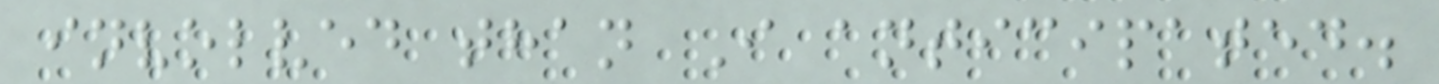involved than I anticipated.
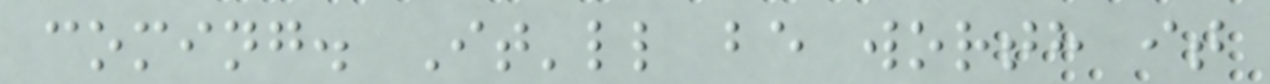coming. It'll be worth it
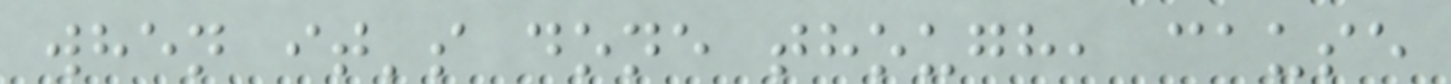when it's done though, cause
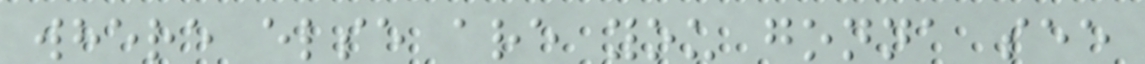where else are you gonna see
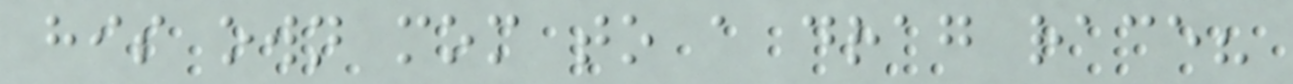his own mom to a drag race?
